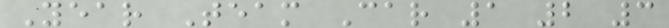Year Team Car 1 2 3
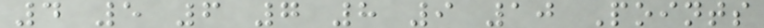4 5 6 7 8 9 10 Points
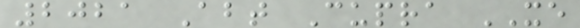2021 Abt Cupra XE
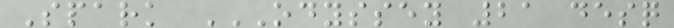Spark ODYSSEY 21 DESQ
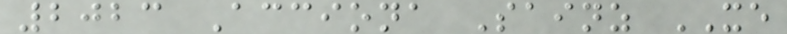2023 Acciona Sainz XE
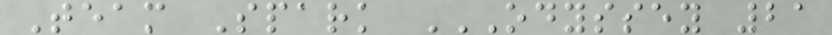Team Spark ODYSSEY 21
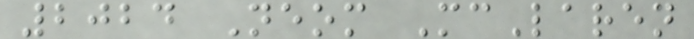2024 Neom McLaren
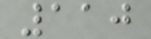110
